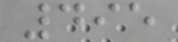495
